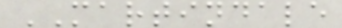MARTINDALE
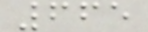665
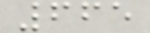665
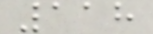118
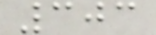303
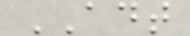ADT
